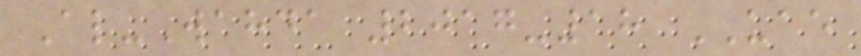Al-Wahda 2017-18 UAE
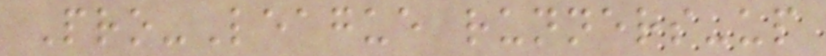Pro-League runners-up
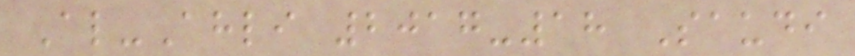Al-Ahli 2017-18 Saudi
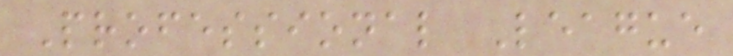Professional League
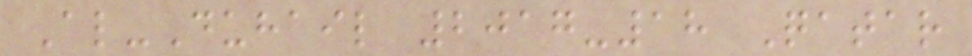Al-Duhail 2017-18 Qatar
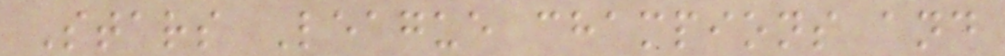Stars League champions and
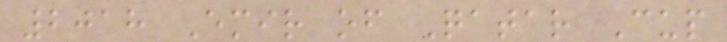2018 Emir of Qatar Cup
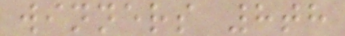winners 8th
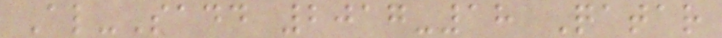Al-Sadd 2017-18 Qatar
